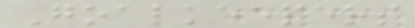Goalkeepers
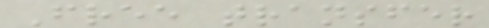Free transfer
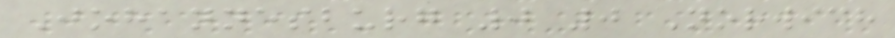Johannesburg 0 0 Norwich
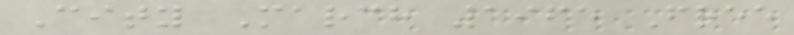City March 1965 Free
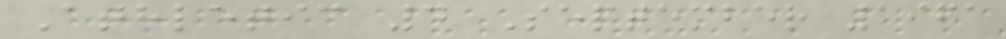Athletic 4 September 1961
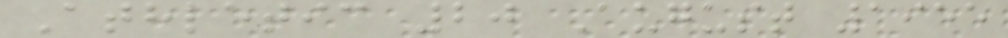Athletic 20 August 1955
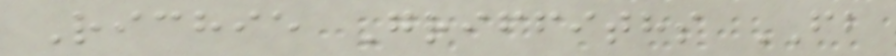Richie Griffiths FB
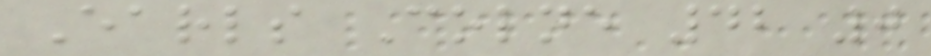Earls Colne 42 0
